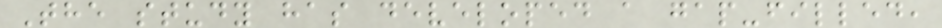The study has developed a gap-filled,
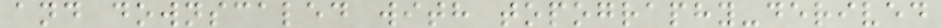and downscaled with topography-derived
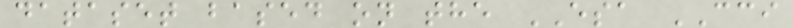dataset based on the ESA CCI
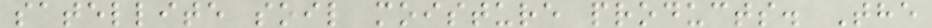satellite soil moisture products. The
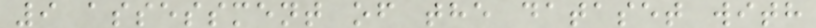9 assessment of the dataset with
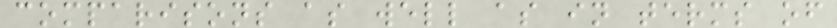comparisons as well as in terms of
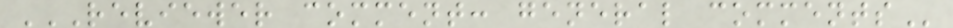REVIEWER COMMENT: GENERAL COMMENTS
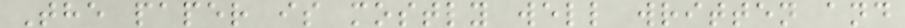The paper is mostly well written and
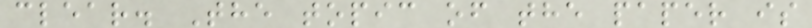clear. The topic of the paper is
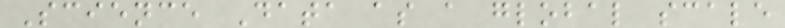Science Data as a global scale
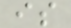is
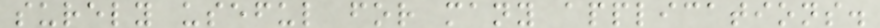surely useful for many applications.
